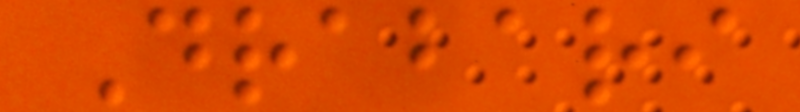Drabari
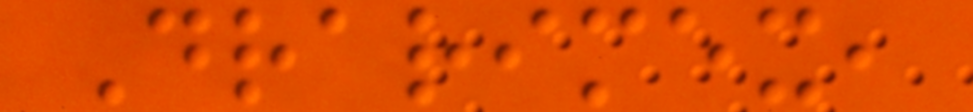Drarimex,
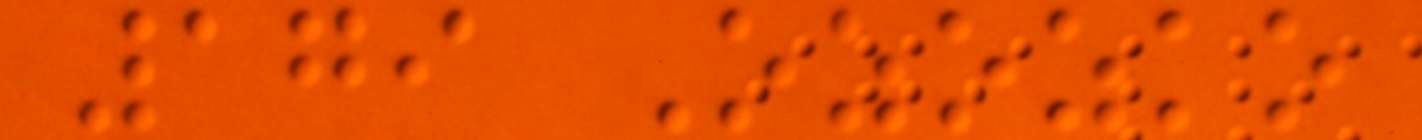179 Ozozko
